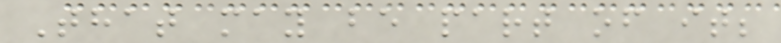That may be part of it;
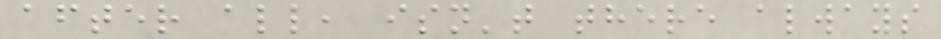after all, isn't there always
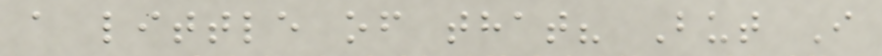a little of that? But I
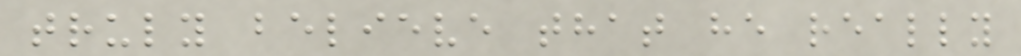truly believe that he really
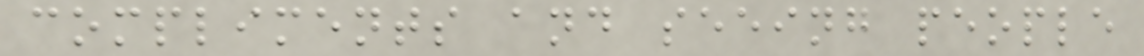compliments and seeing people
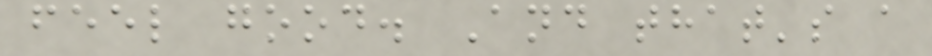feel good. And that's a
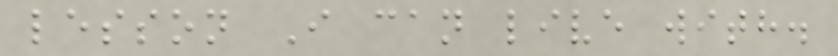lesson I can live with.
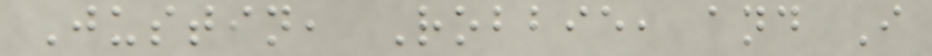Justin, Robbie, and I
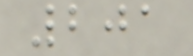201
